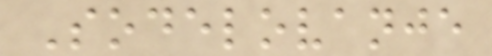Sodelovanje
